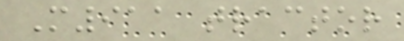M911 tractor
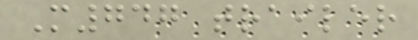M747 trailer
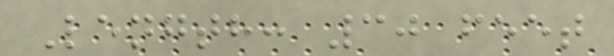Length: 30 feet
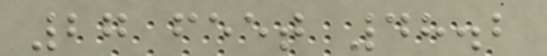27 feet 48.2
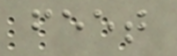feet
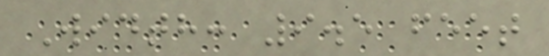Width: 9.5 feet
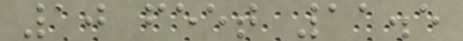10 feet 11.5
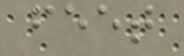feet
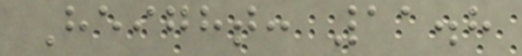Height: 11.8
